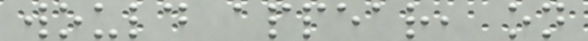would appear, on
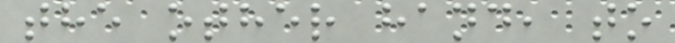the other hand, to
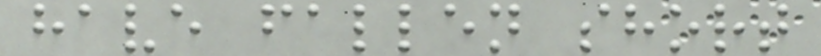have fallen short
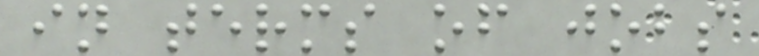in terms of jobs
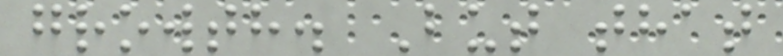growth. But that
